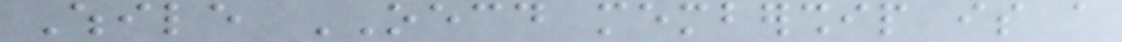While OECD membership is a
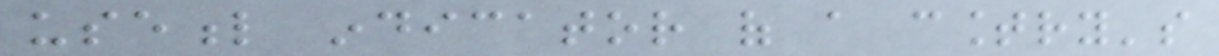useful indicator of a country's
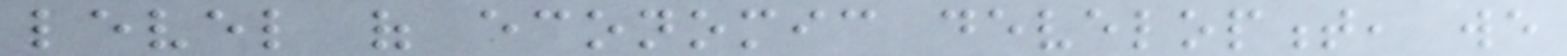level of economic development, we
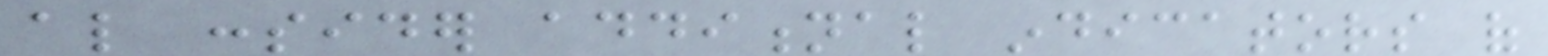also consider additional indicators of
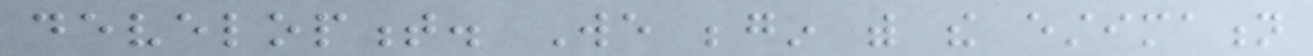development. We begin with the estimation
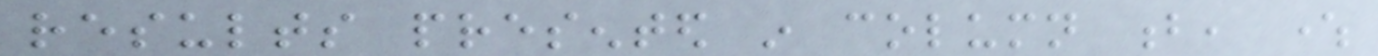results presented in column b, where
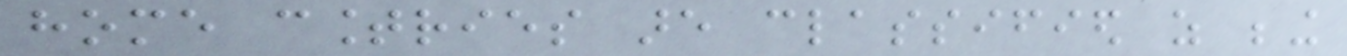home countries are classified as being
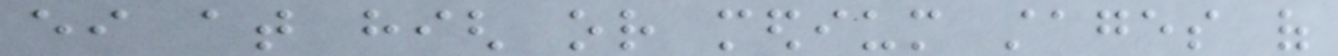either at high or medium stages of
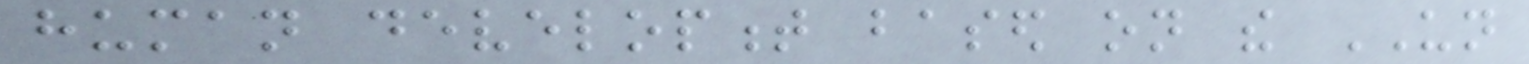human development based on the UN
